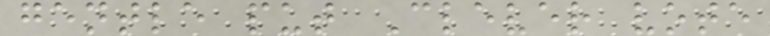gentle put Clever vote
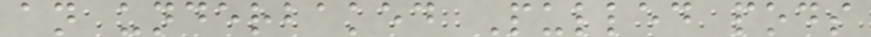an underbaked Pulled pods
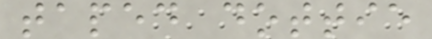taped dottie
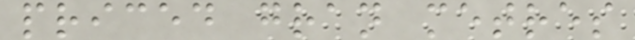priced gran metres
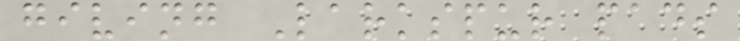giving Larkspur pads
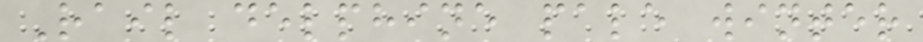Rail delphine pale winter
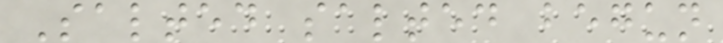Salted salted begun
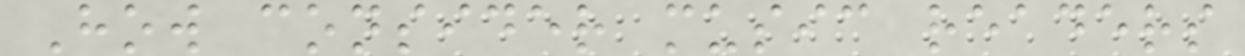How consider music readers
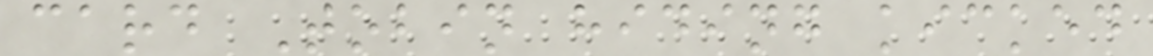card Tobin hiding kicked
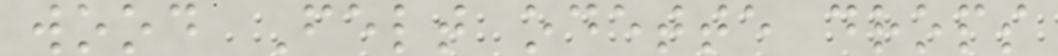wood Felt odette drops
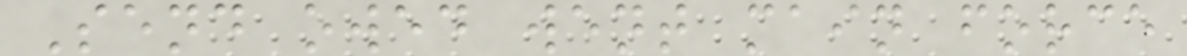Send owed went main force
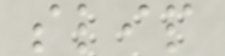slip
